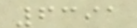6391
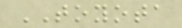TOYOTA
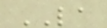LA
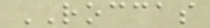ROCCAS
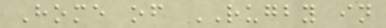Home of RUGBY in
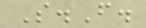S.F.
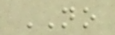NO
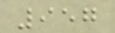957
